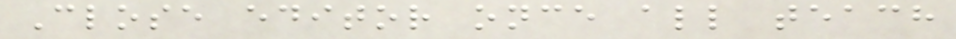Close editor once all teach
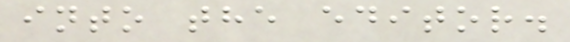into the editor.
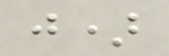j)
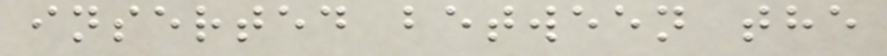inserted between the
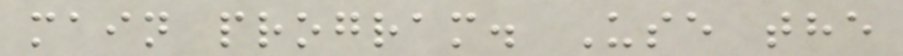main program. Use the
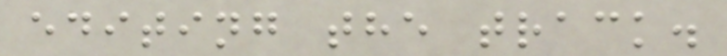editing the track.
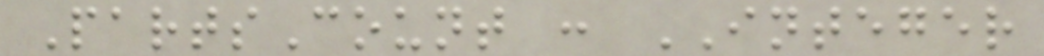PartsCount : INTEGER
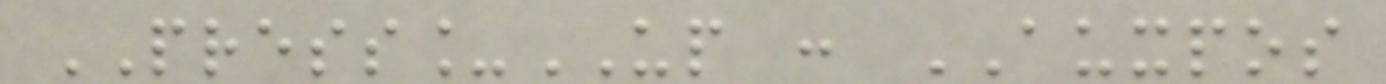PRESS_UP : AUXPOS
